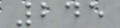245
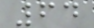64
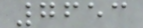7653
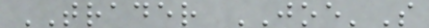TRADER JOE'S
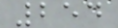254
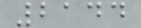2144
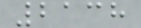2138
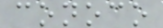conoco
